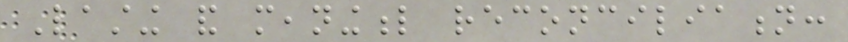Lasting and meaningful reconciliation:
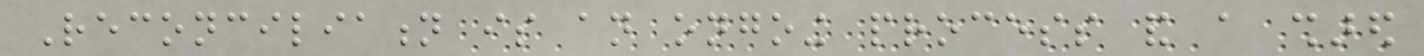Reconciliation is an ongoing process and a shared
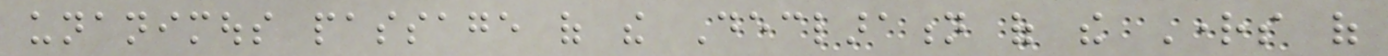unanimous passage of the Declaration of the Rights of
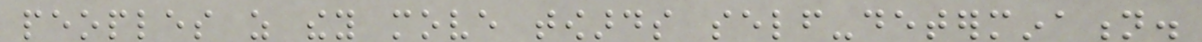peoples as they move towards self-determination.
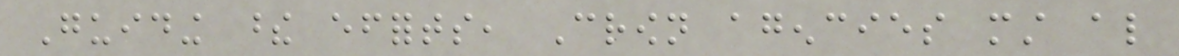Guiding these efforts, Crown agencies must also
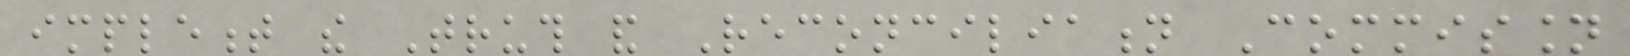implement the Truth and Reconciliation Commission
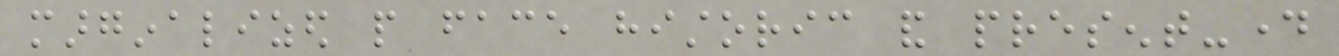marginalized people face historic and present-day
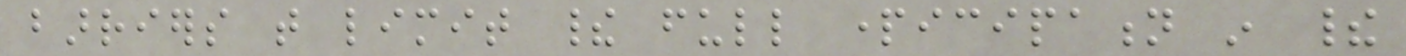barriers that limit their full participation in their
